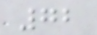72
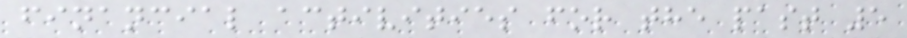financial activities for the past 5
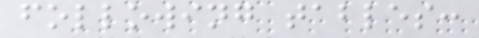following tables:
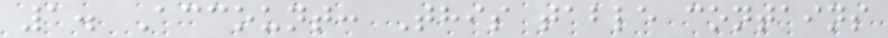1. Account: This table contains
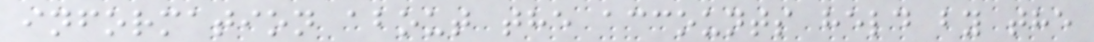information about the accounts held by the
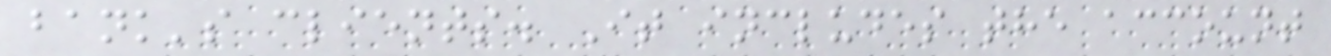bank's clients. It includes the account
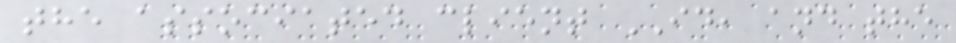the associated client ID, and the
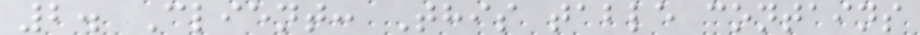2. Client: This table contains
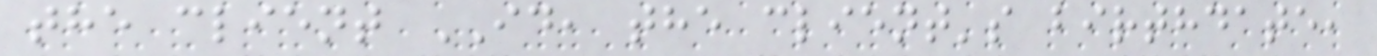the client ID, the client's birthdate,
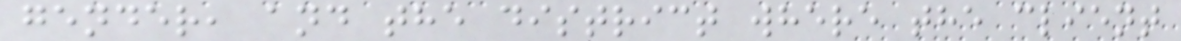gender, and the district where the client
